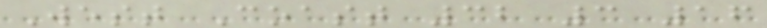West Coast 32 3 16
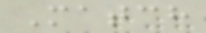Match
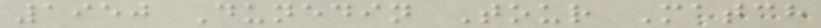1950 Dunedin Tour Match
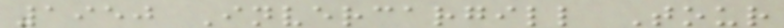1950 Invercargill Tour
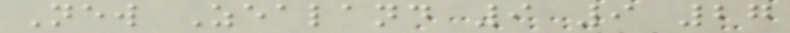New Zealand 9 9 27
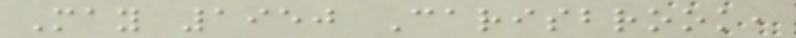May 1950 Carisbrook,
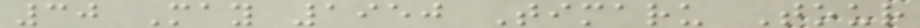30 May 1950 Timaru Tour
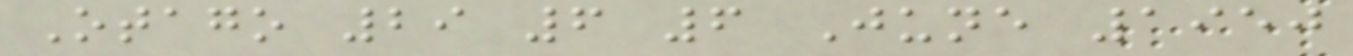Otago 29 6 6 June 1950
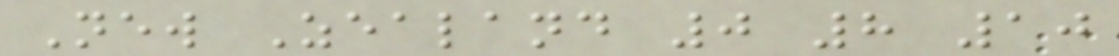New Zealand 0 8 10
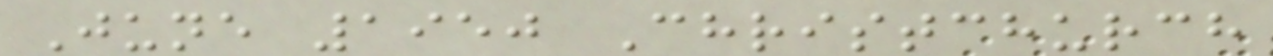June 1950 Christchurch
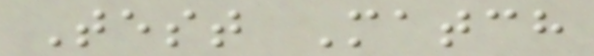Test Match
